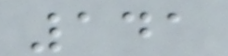141
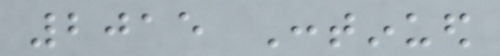2015 Continued
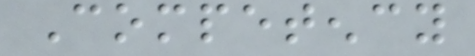Competency
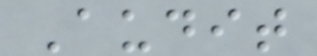Audit
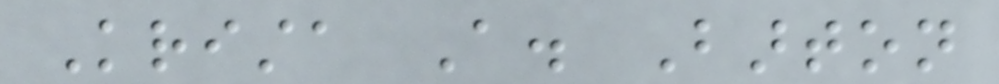Krista A. Barton
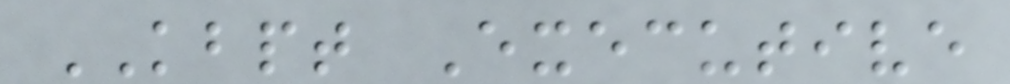KBPT Executive
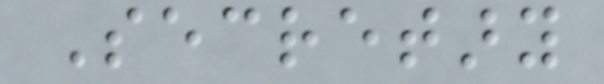Secretary
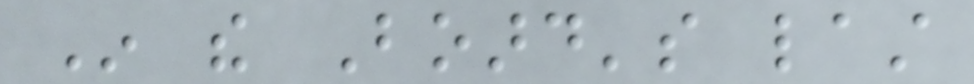In the Board's last
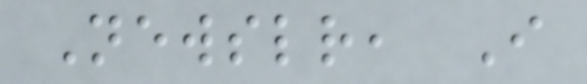Newsletter, I
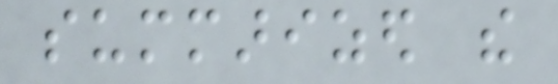summarized the
